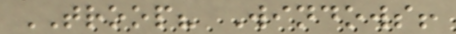TROOP? Windows!
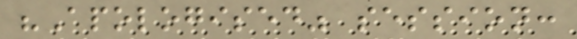"Apologised" session:
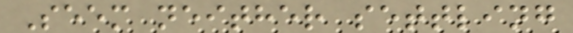Seem neither settling
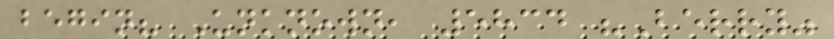begin? Unknown, 5834 "Berry"
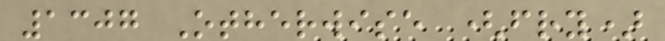1307 Otherwise (fry)
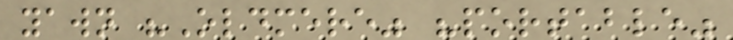yawn "Oldmere" "portable"
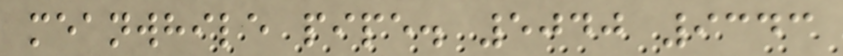meanwhile pipe. 5040 9343
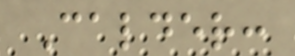Calder:
